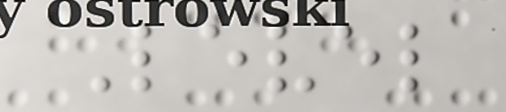Level
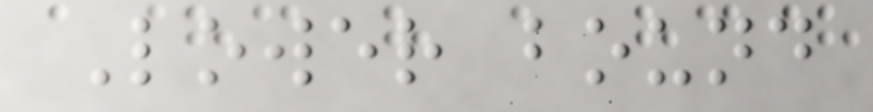Lower bound
